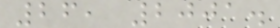26, 2001.
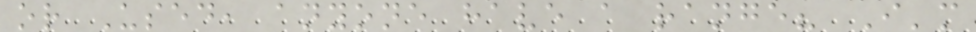or Used, anyone have a range? I'm
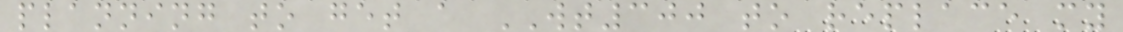planning to get a WT300 to replace my
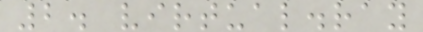2. virtual.ray
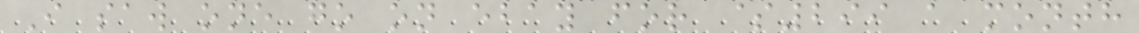I saw one go on ebay for $299 a month
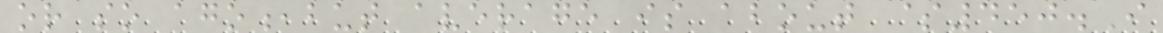or so ago,but average is about $450.I
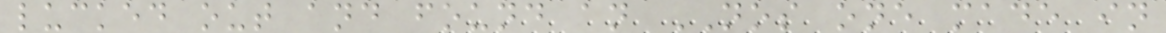lucked out and found an NOS one made in
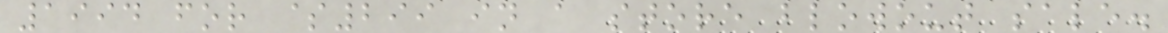1994 for $299 in a store blowout sale.
